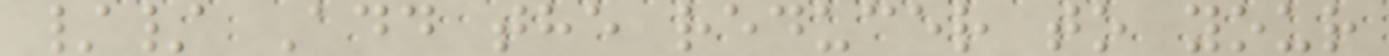// Add the reducer to your
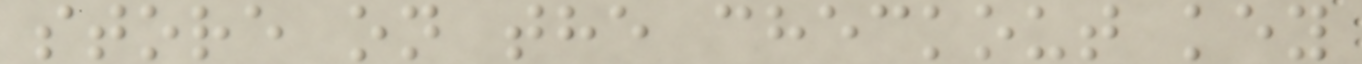store on the checkout key
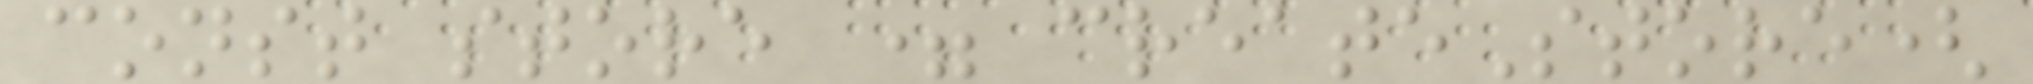const store = createStore(
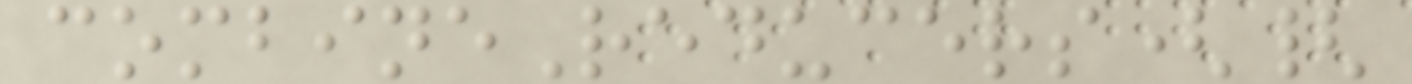combineReducers({
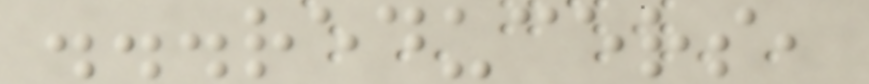...reducers,
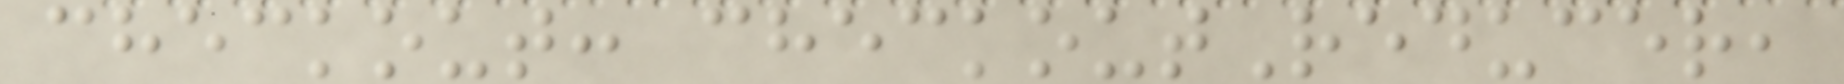checkout: checkoutReducer,
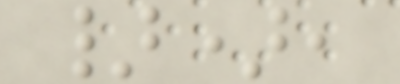}),
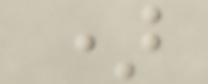)
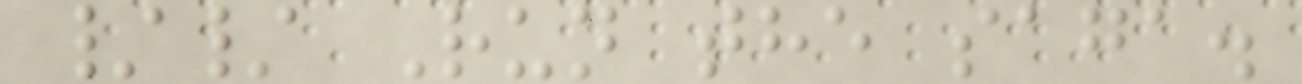// Run the saga.
